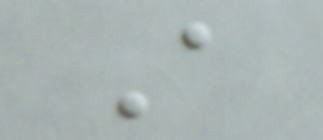A
